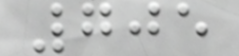705
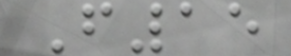F15
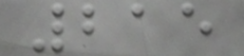215
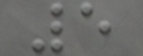5
